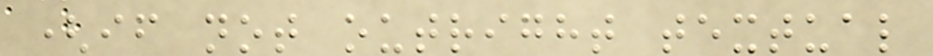(if not outright textual
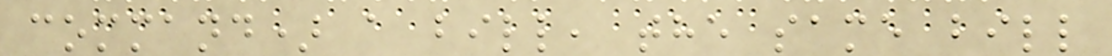command) a bill, the same bill
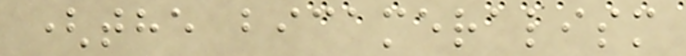(the bicameralism
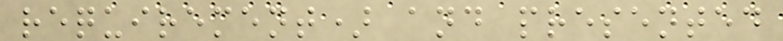requirement) and presented
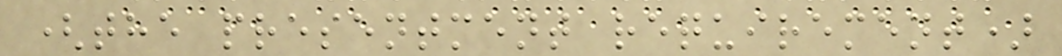(the presentment requirement)
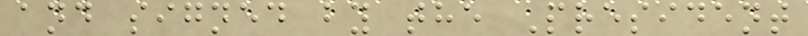and signed by the President
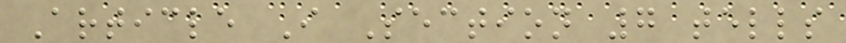Article I Section 7 tells
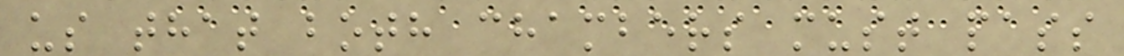us that both chambers must pass
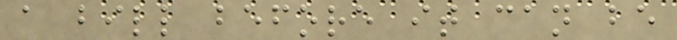a bill before it can be
